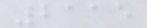2115
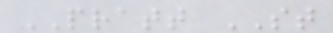PRATT ST
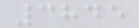3845
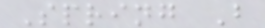Spring B
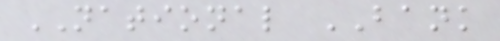NATIONAL BANK
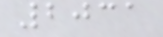2031
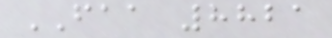FAA 8821
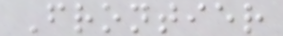Frontier
